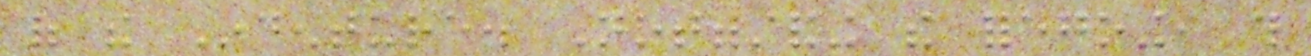of the Indenture. Notwithstanding the foregoing, this
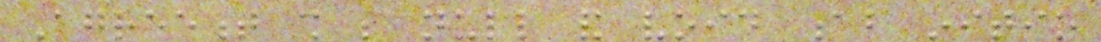Agreement shall be null and void ab initio
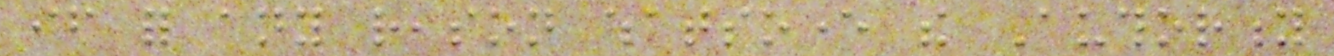if for any reason whatsoever the Authority
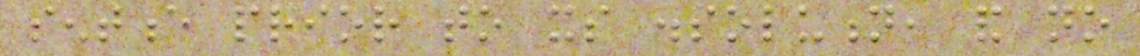sentence prior to its dissolution, and no
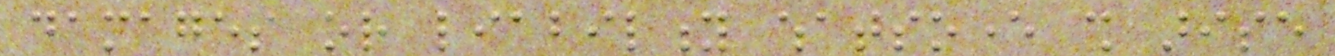damages or liability whatsoever shall arise
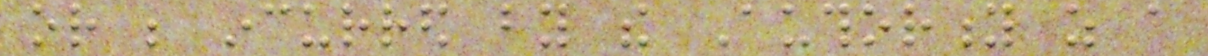or be incurred by the Authority as a
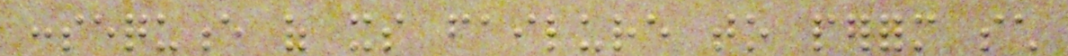consequence of its failure to perform such
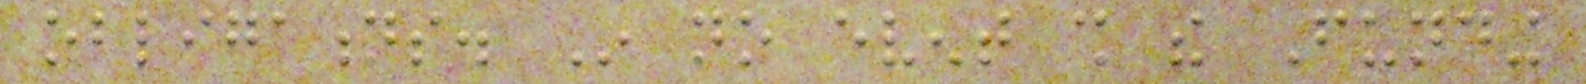obligations. In no event shall the Funding
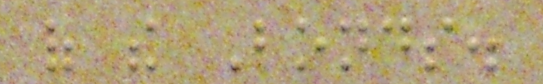of the Bonds.
